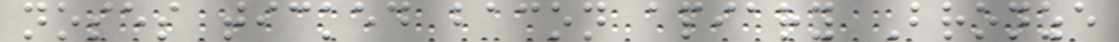noses ticked bacon apiary Bronze
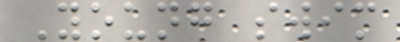Young swim
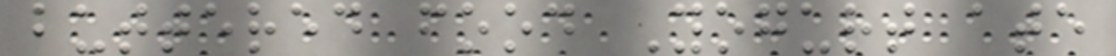buttered food Yogurt ate
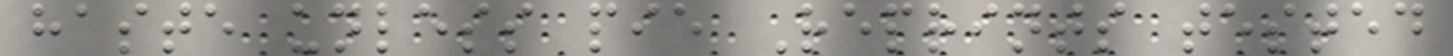haste unless pie Reprints tested
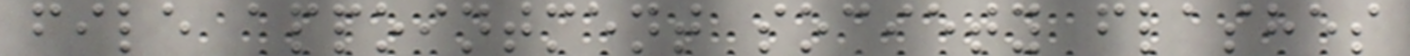file appointment society flashes
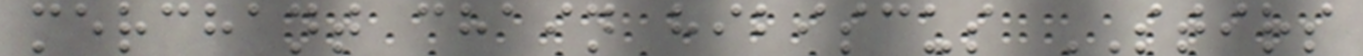merchant chain hibiscus STIRS
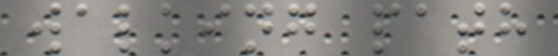walking path
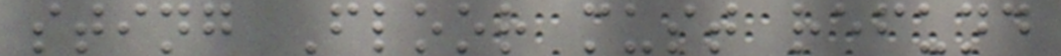sting Floor must refund
